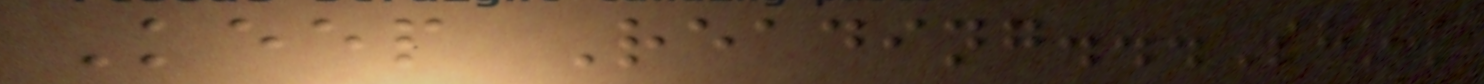Keep Reading...Show
